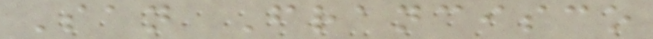San Francisco
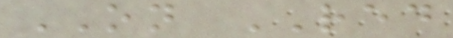ON RED
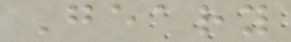Geary
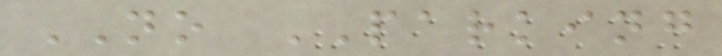NO PARKING
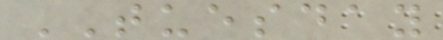TUESDAY
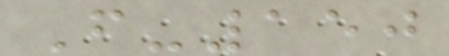F-150
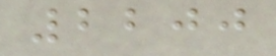2200
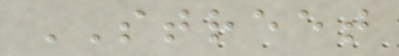STREET
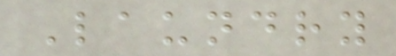Laundry
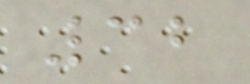32
